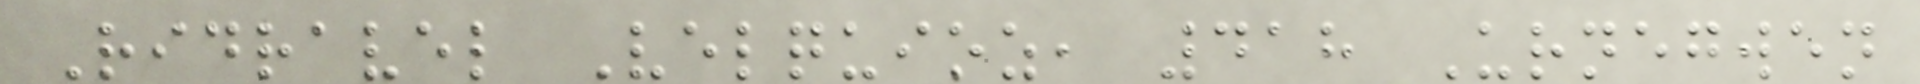Ridravel Velquioz, 418 Urnegwen
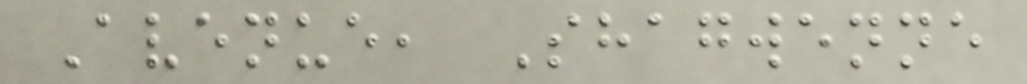Avenue, Shagwenne
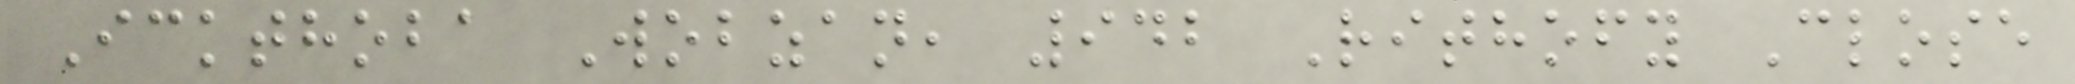Ickthoba Wobzan, 942 Rithofy Close
